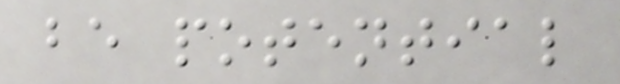be potential
